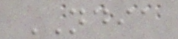NDIA
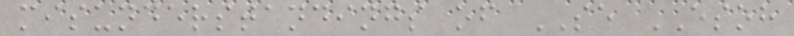misunderstandings of SE ESOH
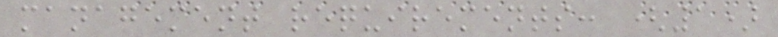management requirements: (1)
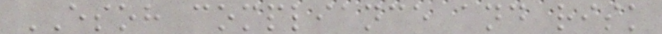ESOH compliance and risk
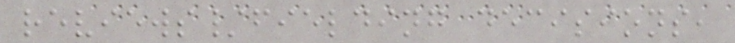reviews/fielding decisions,
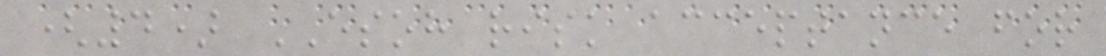(4) ESOH risk acceptance for
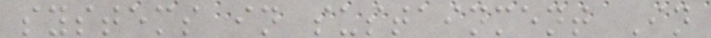systems in sustainment In
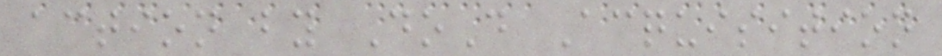action by DoD Acquisition
